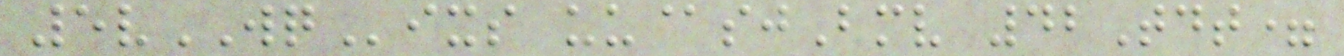5vWQixs uu@sjBmv 42Tdt=
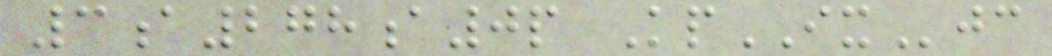3a278a0p KpIXjc
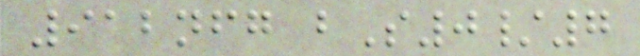912nfg bS0/7
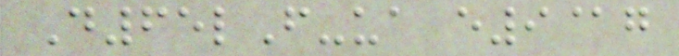D65lF-ua e9@g
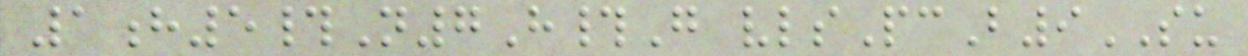1h5#N7H#G vlsPcB9SU
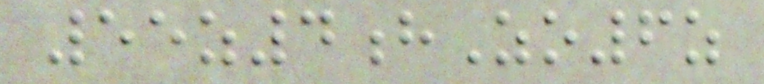55z4hZo6z
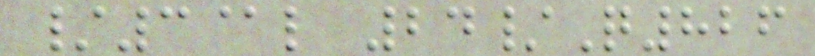/3@l 24/Q826
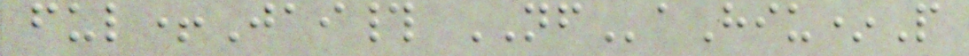ful+Jai# NFaHiu*P
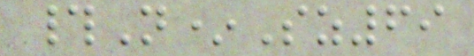#N*Sz69
